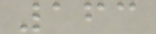163
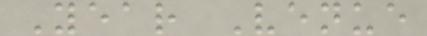Year Venue
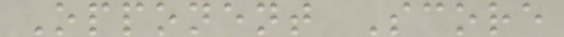Opponent Score
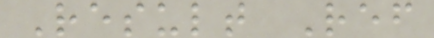Result Ref
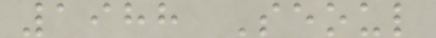1988 Seoul
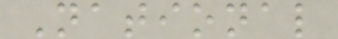National
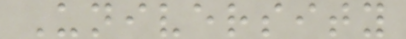University
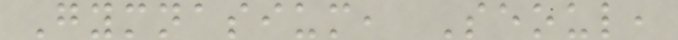Gymnasium, Seoul,
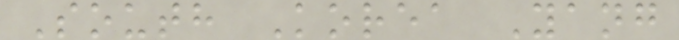South Korea Yang
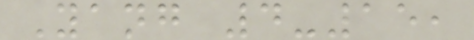Yang 4-15,
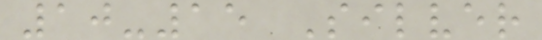10-15 Silver
